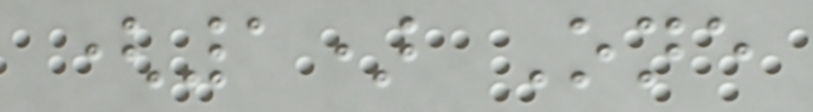(1) One
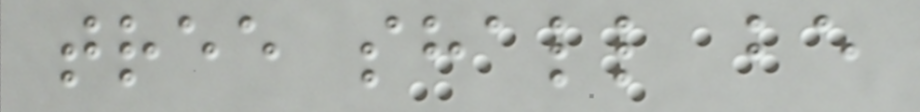tree shall be
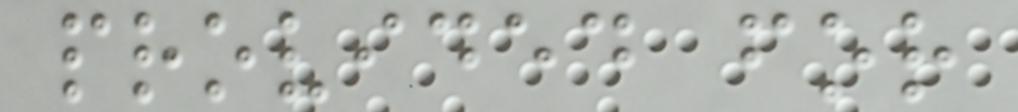provided for
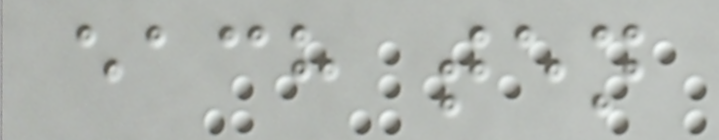each ten
